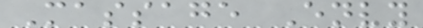Massage Envy
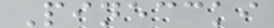Pineccki
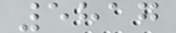5817
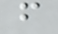f
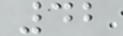42
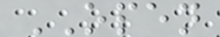OPEN
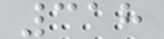318
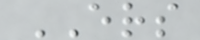ERS
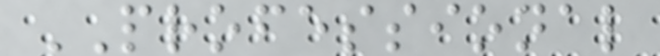PROFESSIONAL
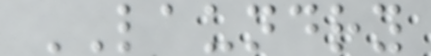LAUNDRY
